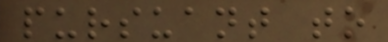pursuant to
